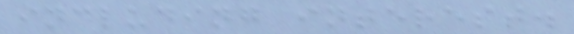including interest.
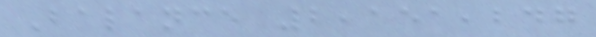Balance 2,151,247
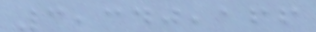3,340,166
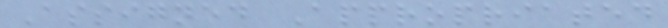Assigned Appropriated
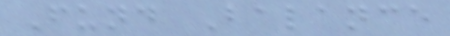Fund Balance
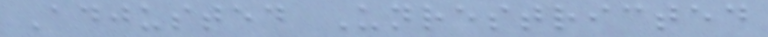Adjusted Unrestricted
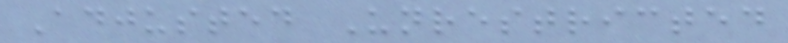Adjusted Unrestricted
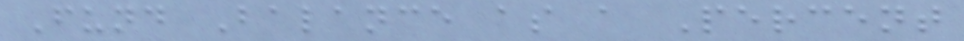Fund Balance as a Percent
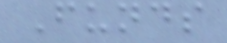Funds
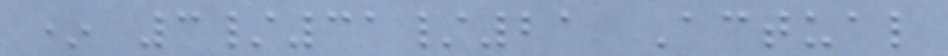* 3/31/21 Actual
